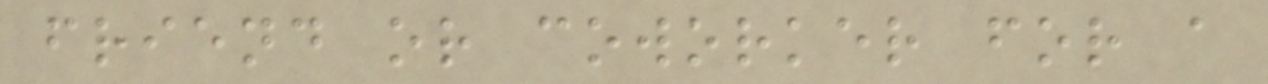friend or coworker for a
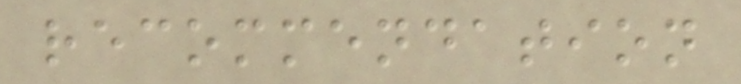recommendation
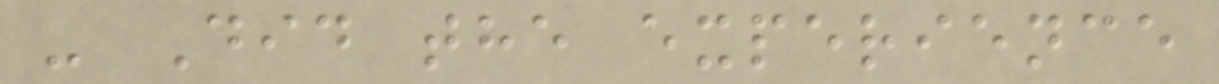- Did the experience
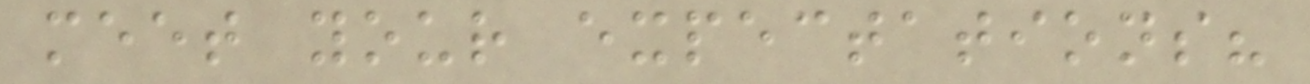meet your expectations?
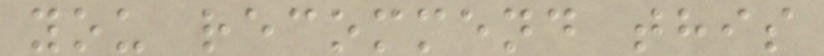you recommend this
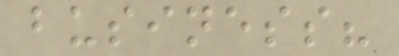business?
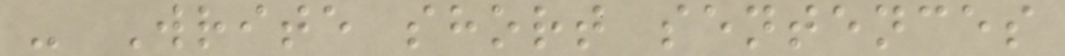- Write short sentences
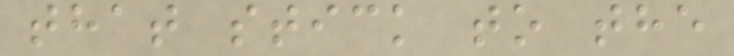that stick to the
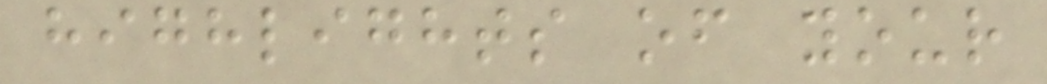highlights of your
